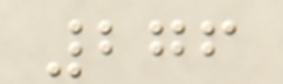276
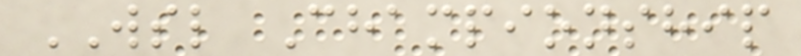WSL Championship
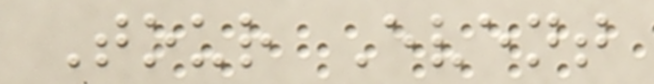Tour Event
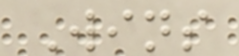Wins
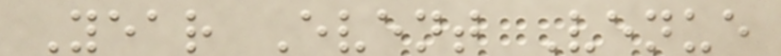Year Event Venue
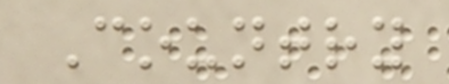Country
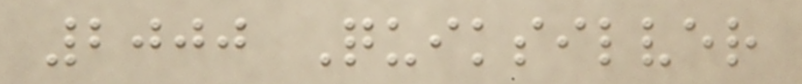2000 Quiksilver
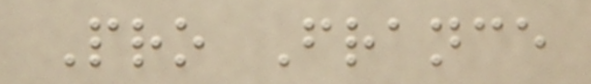Pro France
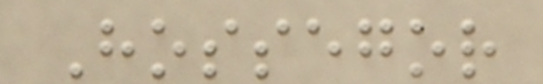Hossegor
